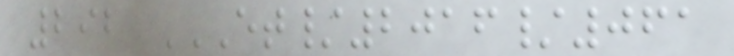292 ET/2016/061
